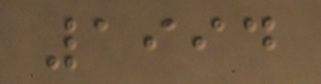1994
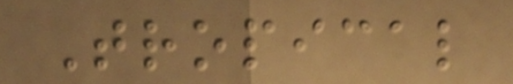Tropical
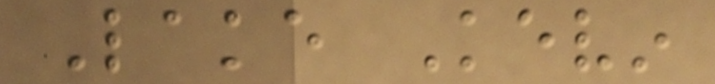Lake Kevin
